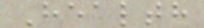Health
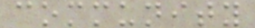community
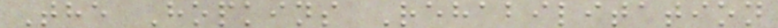The Hopkins Rehabilitation
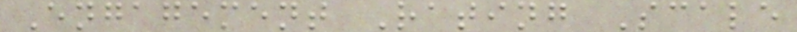Engagement Rating Scale
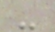-
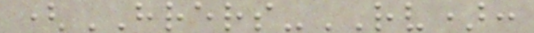(HRERS-RV):
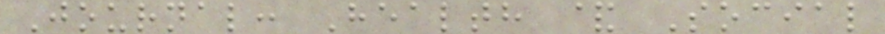Journal: Health & Social
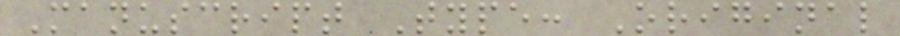Manuscript Type: Original
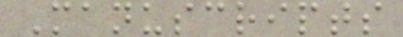Manuscripts
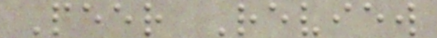Peer Review
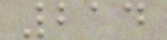214
